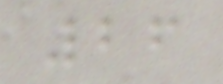26
